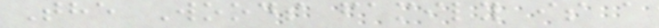The Woods family is a
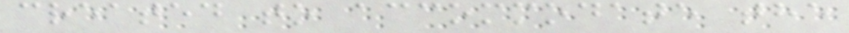created to accommodate the
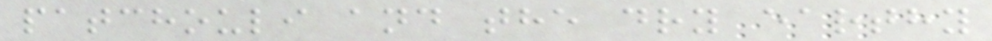patchouli and the dry earthy
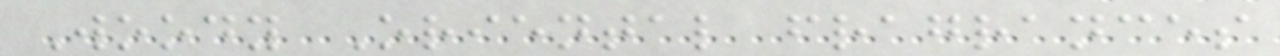Woody Oriental fragrances
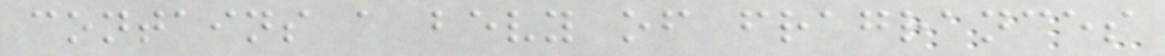contains a bevy of fragrances
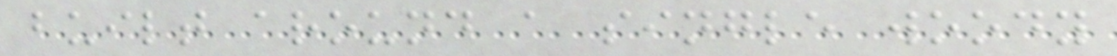built around a single woody
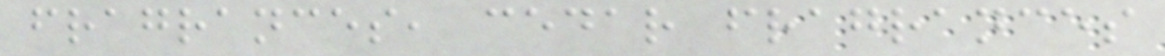fragrances, cedar fragrances
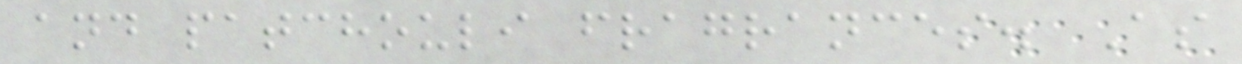and patchouli fragrances. As
